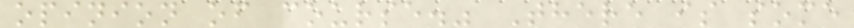opinion of course." There is some
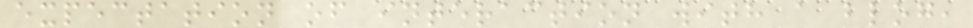expectation of interaction with a blog,
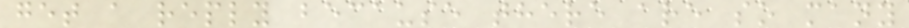get a reply because there are so many
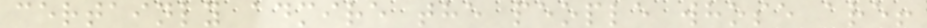certainly admire the people whose are!
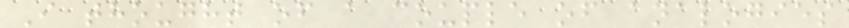I thought of a couple of analogies
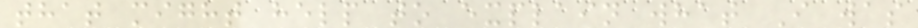that might help to explain what I was
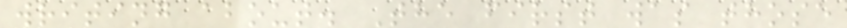writing about. The first was those
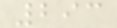293
